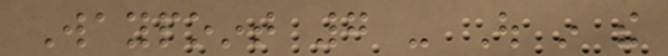Waypoint 7 - Out in the
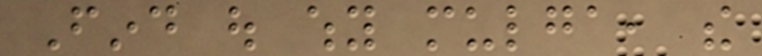Find out why mulga, the
